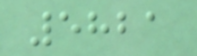5821
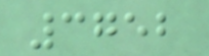3752
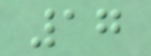17
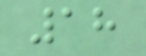18
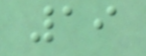19
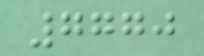7770
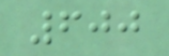600
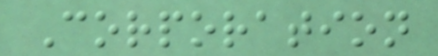Corporation
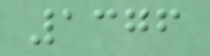1376
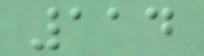114
